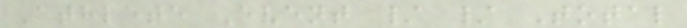Athlete Event / / Total
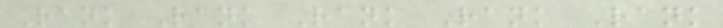Rank Rank Rank Rank Rank
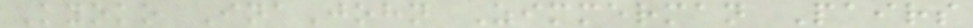Kyoko InaJohn Zimmerman Pairs
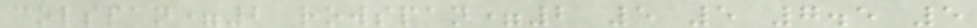colspan=2 rowspan=2 5 5 7.5 5
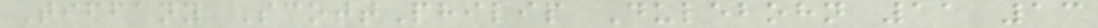Tiffany ScottPhilip Dulebohn 11 13
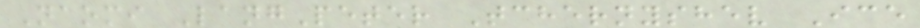Naomi LangPeter Tchernyshev Ice
